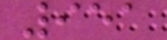951
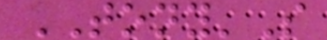TONY'S
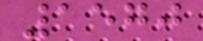1570
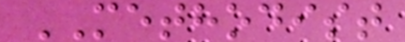METHODIST
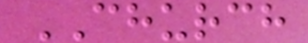CHURCH
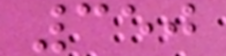350
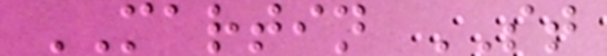MARTIN ST
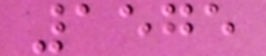1575
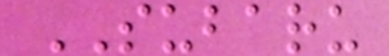SUBARU
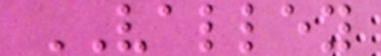VALLEY
